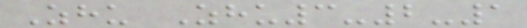Zhu Zhu3-2-1
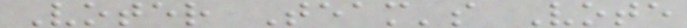Voter Team's Vote
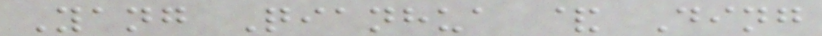Yang Qianhua & Ding
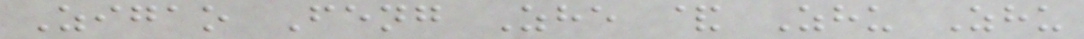Zigao Feng Zhe & Zhu Zhu
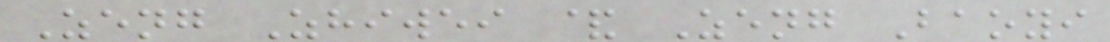Zeng Zhiwei & Zeng Baoyi
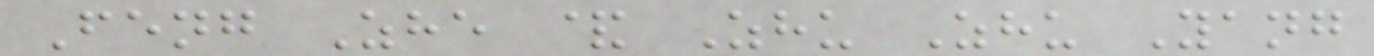Feng Zhe & Zhu Zhu Yang
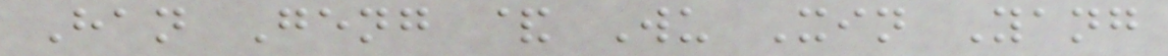Han Geng & Wu Xin Yang
